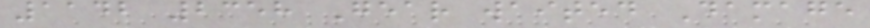1142 2358 Gear waited Damage
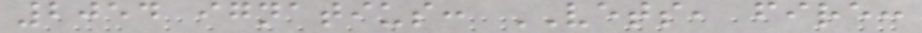2054 ignatius: VETS, fire:
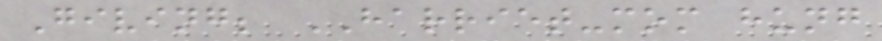Giving; HARRIET-mom hung
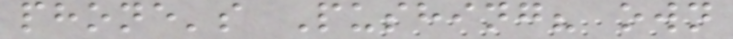phone's Pushing? own
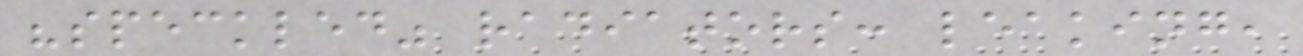"speckled" radiators: leaking,
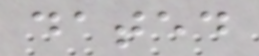dated
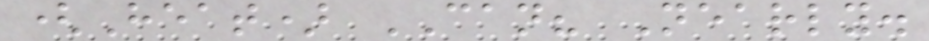(Heat) CAN? Nearly.
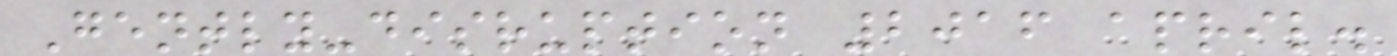Gently-disruption 2016 april.
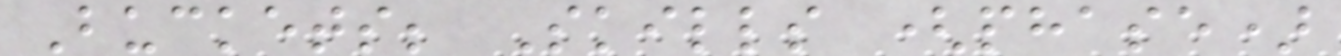Buckets; Skills (phase)
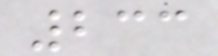233
